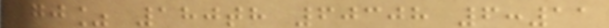70% 180th 60308 6:11
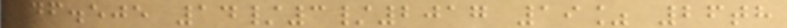46.505 14/3/2017 19% 26th
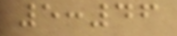5:46
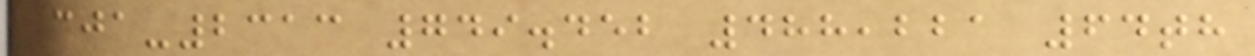301-2313 749.452 488,221 64th
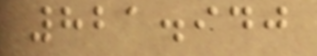821.940
